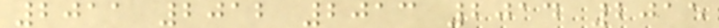2011 2012 2013 2014 2015
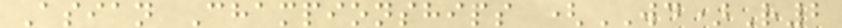Asian Championships (WD)R2
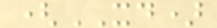(XD)
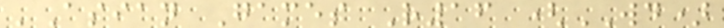'Asian Games R16 (WD)
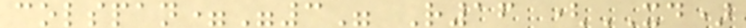colspan="3" R16 (XD)
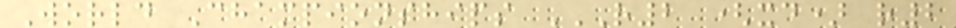World Championships R2 (XD) R2
